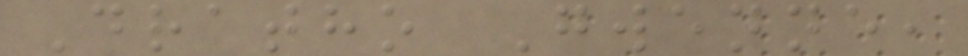Dratho Gwenne,
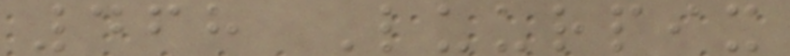468 Luurpix
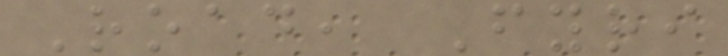Road, Fyri
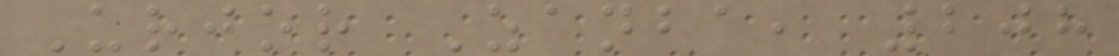Urjor Zanba, 208
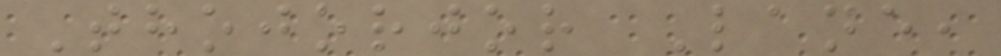Thojorjor Lane,
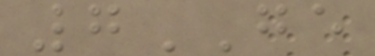7GE
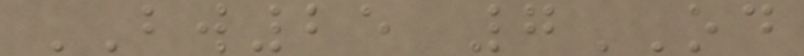BW25 7OD
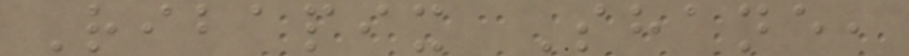Ribapix Shane,
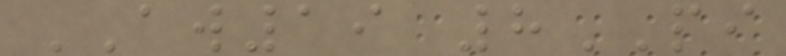AW19 8PI
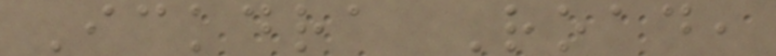Ickdra Road,
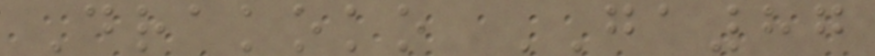Drakoko GA87
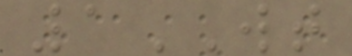1WT
